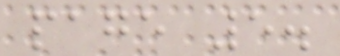page 5.
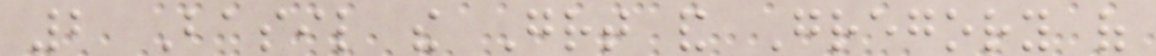2 Basil the Great and Gregory of
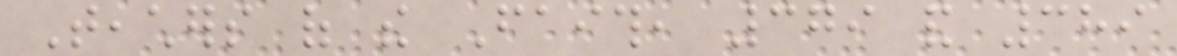Teachers of the Faith, 379 and 389
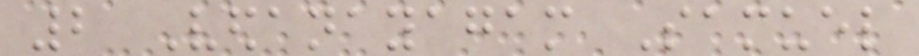2 Vedanayagam Samuel
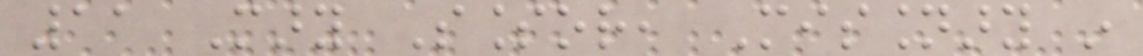11 Mary Slessor, Missionary in
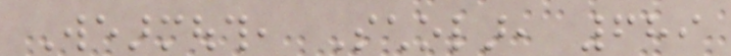Wearmouth, Scholar, 689
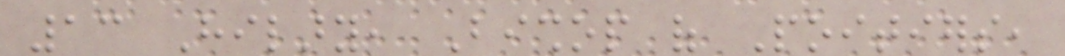13 Hilary, Bishop of Poitiers,
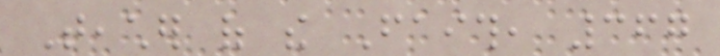Teacher of the Faith, 367
